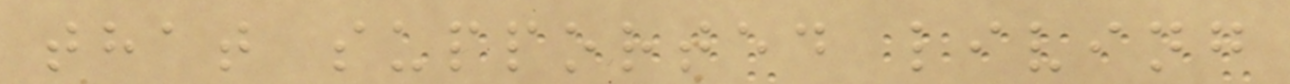that supported living
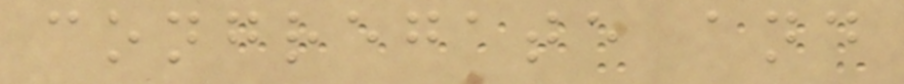congregate and
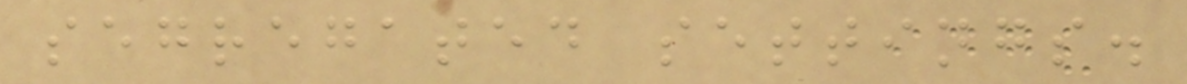segregated settings.
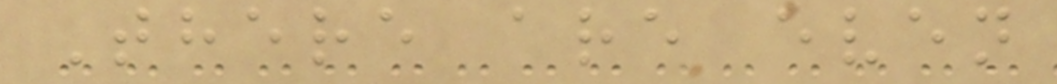There are even
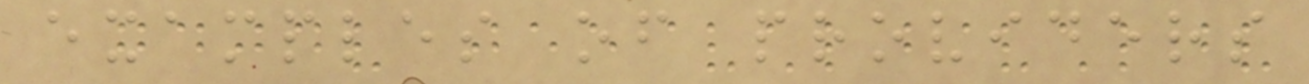examples of providers
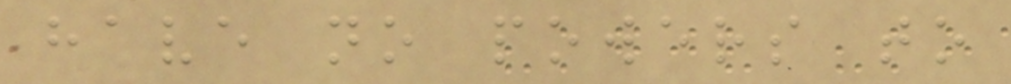have no powers to
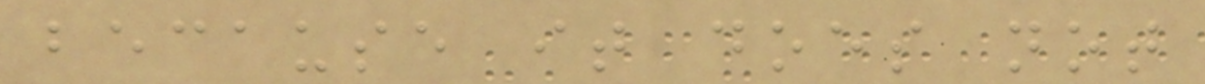because it does not
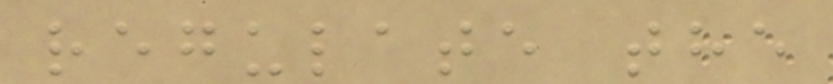regulate the
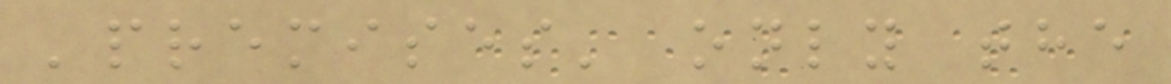'premises' only the
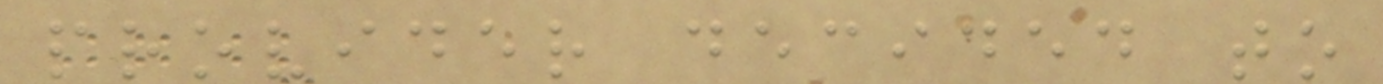provider decided to
